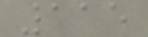115
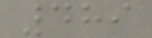489
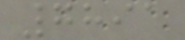7891
